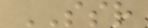SSR
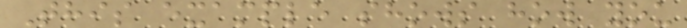This example shows how you
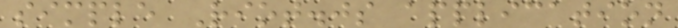simple Riot.js application
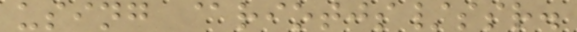using @riotjs/ssr.
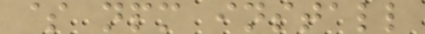$ npm install
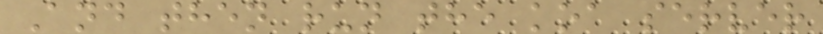And then run the koa server
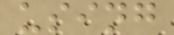using
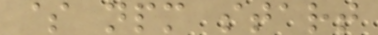$ npm start
